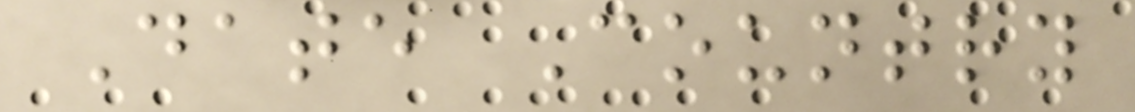Date Country
